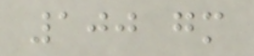100 gm
